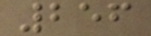256
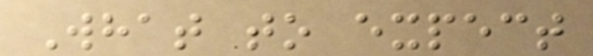What to expect
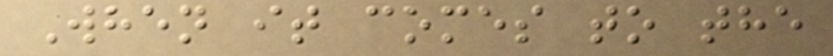When it comes to the
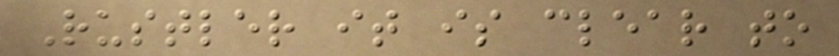Rustler it is clear to
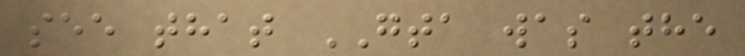see that GTA was the
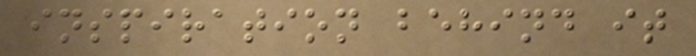inspiration behind it
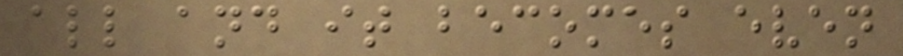all and it becomes even
